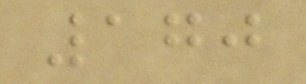170
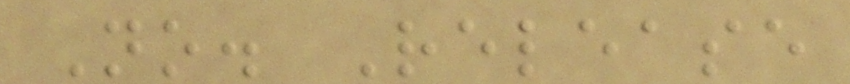No. Release
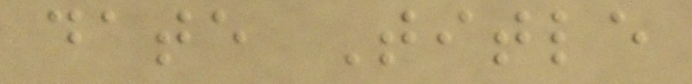date Title
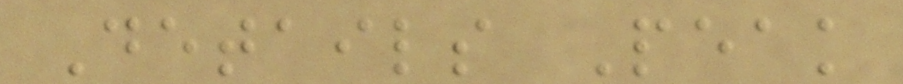Details Peak
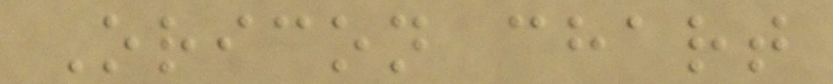Oricon chart
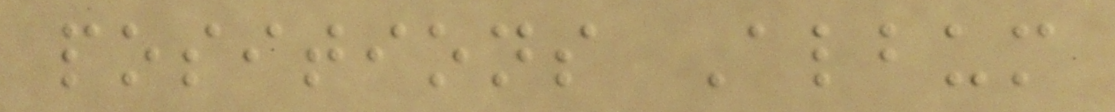positions Album
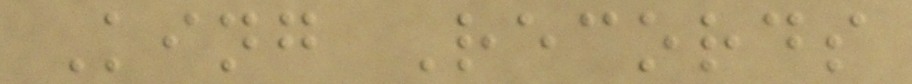King Records
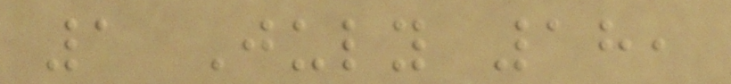1 July 18,
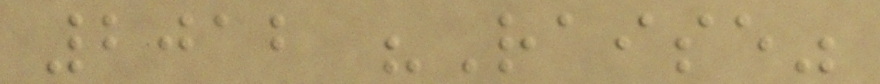2012 "Raise"
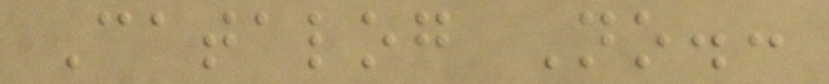Catalog No.:
